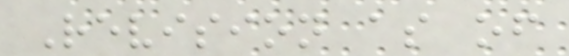Revision as of
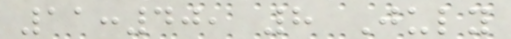11:40, 8 July
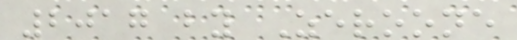2017 by Zeroone
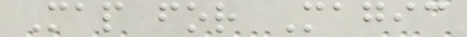Map for Magic
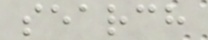search
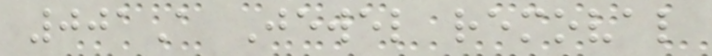001A Jewel removal
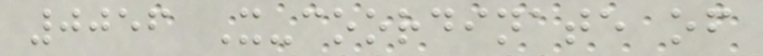0056 X-coordinate of
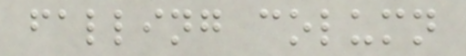falling column
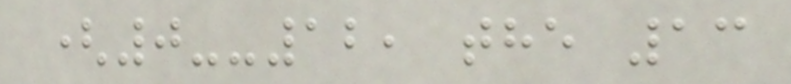(0--12, the 13
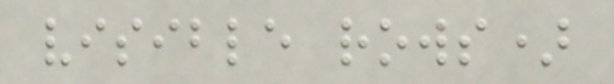visible rows)
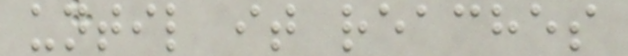until it reaches
